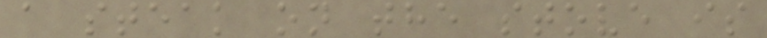a steak on the stove is
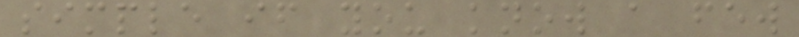simple if you know a few
